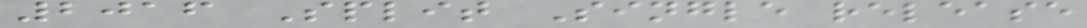2016 Split Single release
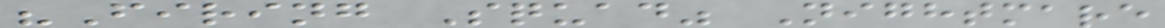"Firing Squad" Nightmare
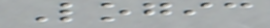Logic
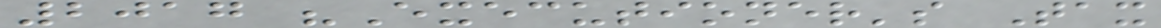2017 "Executioner's Tax
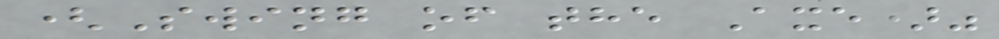(Swing of the Axe)"
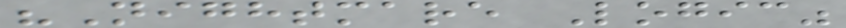"Nightmare Logic"
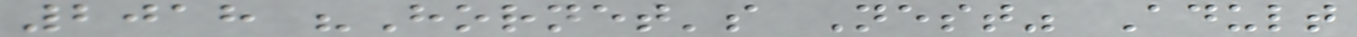2018 "Hornet's Nest" Adult
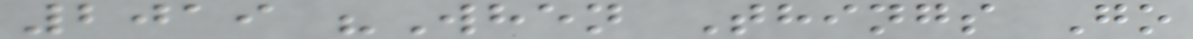2019 "When Things Go
